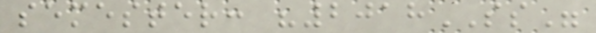semester: "2018SS"
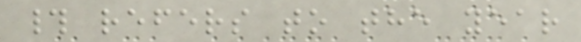# refers to the year
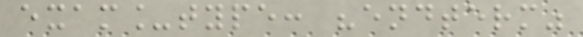exam_type: "endterm"
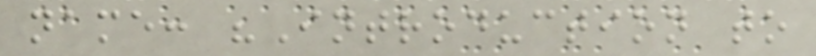name: "Introduction to
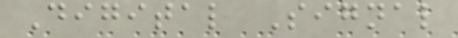Digital Signal
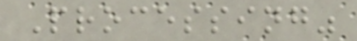Processing"
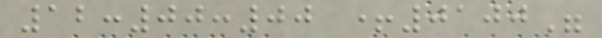12:00:00 +0100"
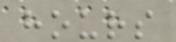hours
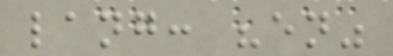lang: "en"
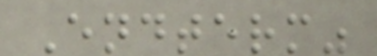Endterm"
